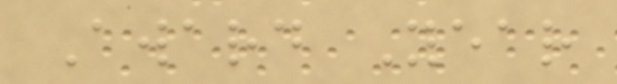Award Year
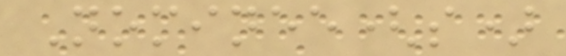Nominee(s)
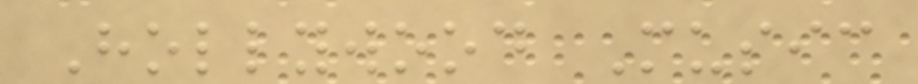Hollywood Music
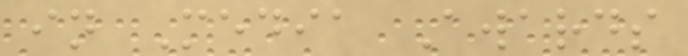in Media Awards
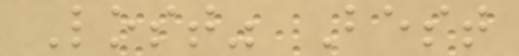Lost" Best
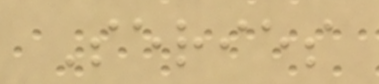Series
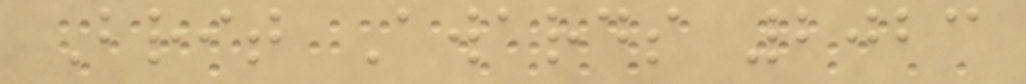Brit Awards 2023
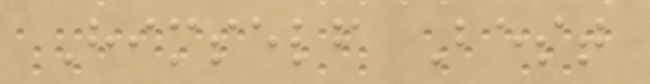Himself Best
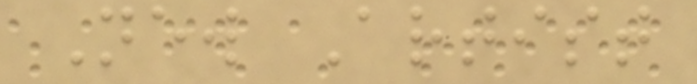New Artist
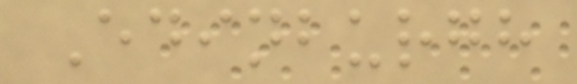Edinburgh
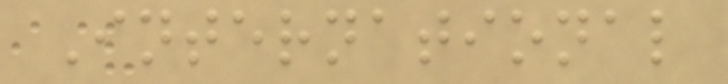International
